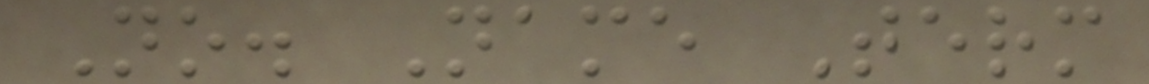No. Name Term
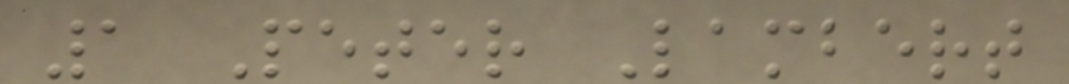1 Peter Lambert
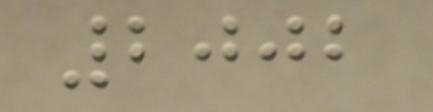2002
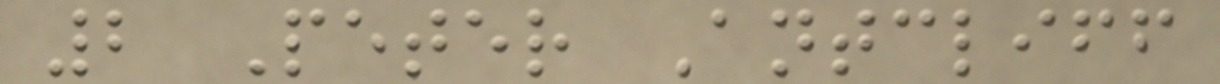2 Peter Antcliff
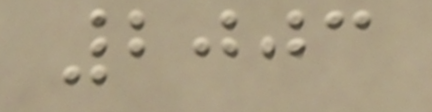2003
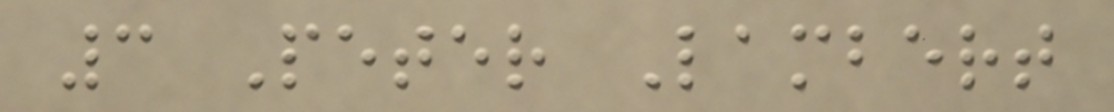3 Peter Lambert
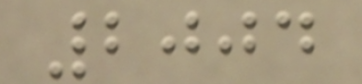2004
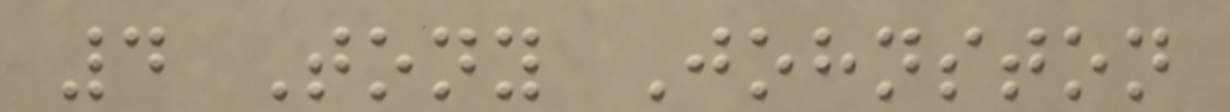4 Tony Johnston
